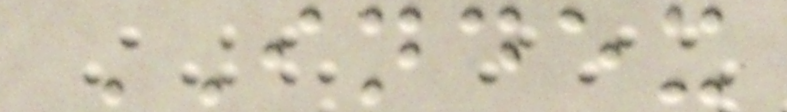INDEX
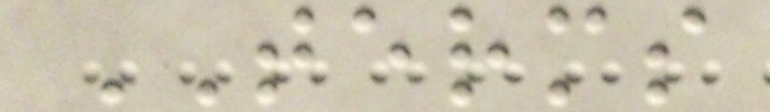TERMS
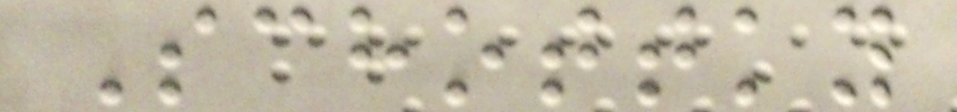Schottky
